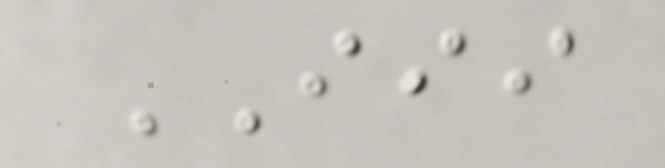III
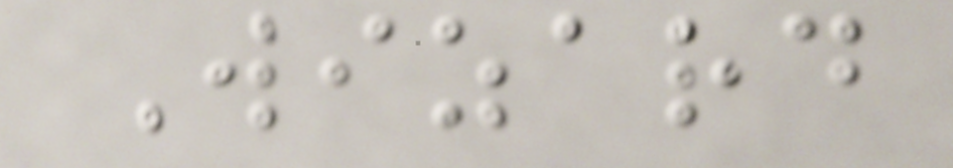Wizard
